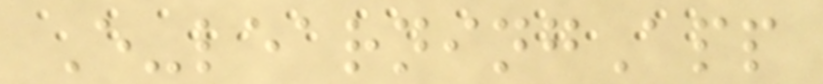E-learningApp
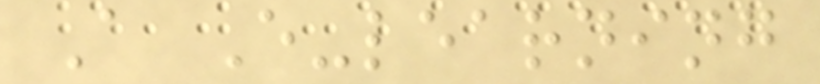A E-learning
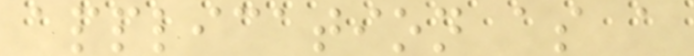application as a
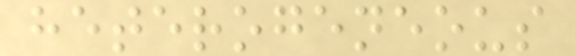heterogeneous
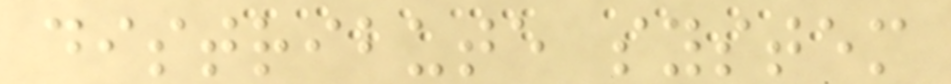distribute system
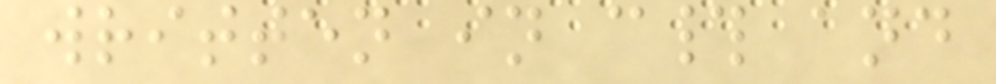written in c# and
